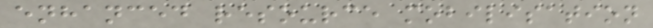enhanced resource mobilisation
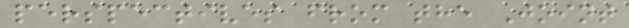perspectives from the Joint
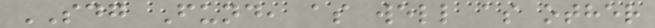SDG Fund, as well as other
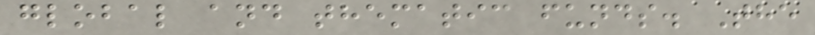global and thematic funds. The
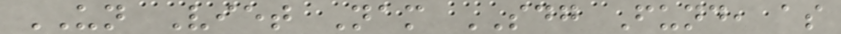UN Viet Nam SDG Fund, as
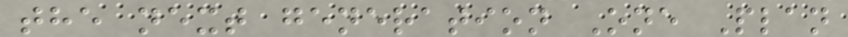the next generation One Plan
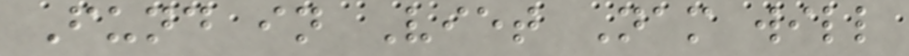Fund in Viet Nam will
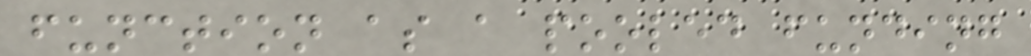function as a pooled funding
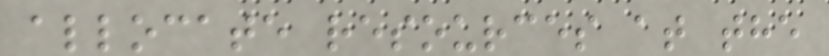allocate resources at the
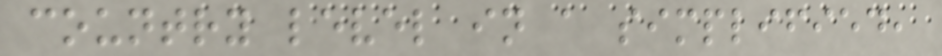country level in a simplified,
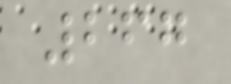267
